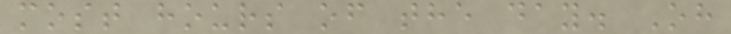most hours of the day. Oh
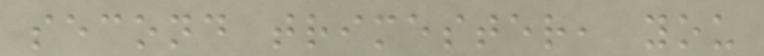second trimester, you
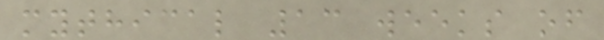mythical 13 weeks of
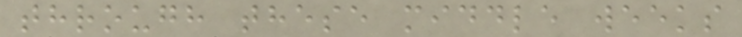through these middle weeks
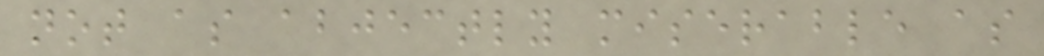not as abjectly miserable as
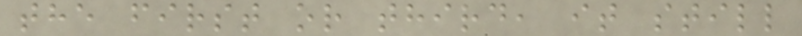the first or third, it still
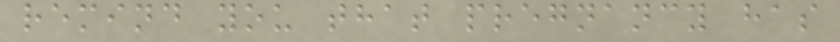remind you that pregnancy has
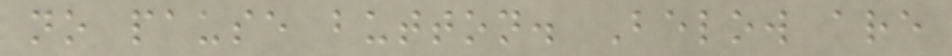no pause button. Below are
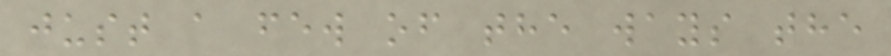just a few of the ways the
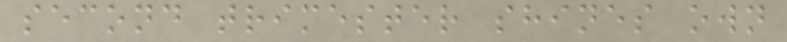second trimester shines own
